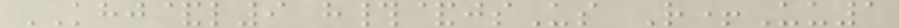KHJ&l9 h#&jsUs R+Uu1
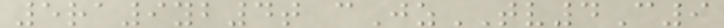5ra9yb4t cJzTV4C9
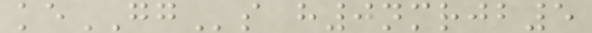keGGs h0nmrjb5
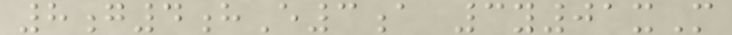8g4hE3a 3y01xM
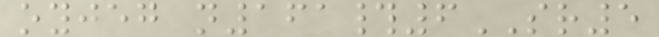oyjeg n161#6SR5
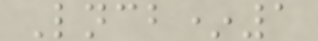Lncb*1
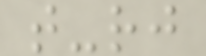t-rj
